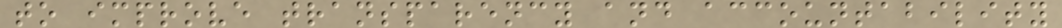to improve transparency and accountability
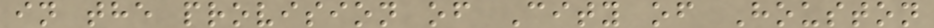in the provision of City of Houston
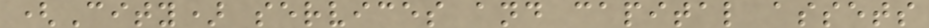(City) services and capital assets
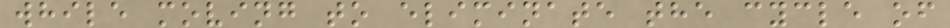while moving to eliminate the cycle of
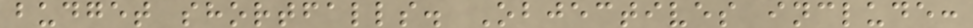budget shortfalls. Objectives include:
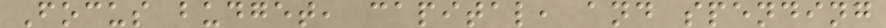Focus budget, capital, and spending
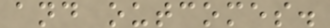and outcomes.
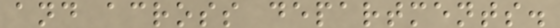and across departments.
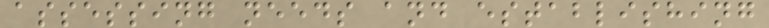assessing needs and establishing
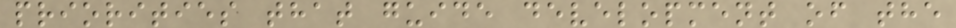priorities that guide development of the
